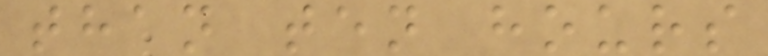than ten hours
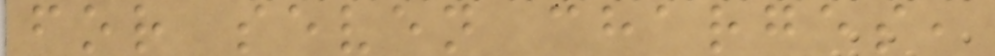for seven charges,
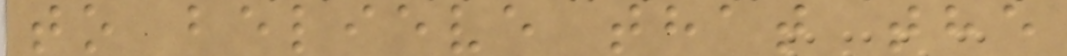to believe that the
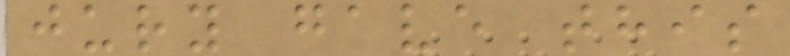jury gave this
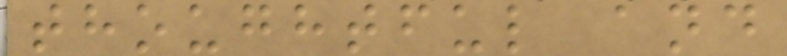thoughtful and
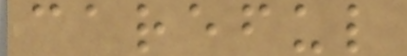careful
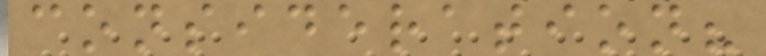consideration?
